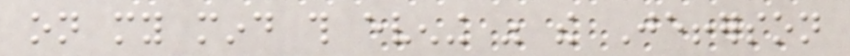on my mind this evening was the Jefferson
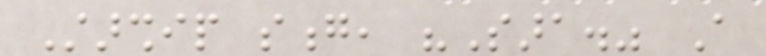Starship song, "Sara." A
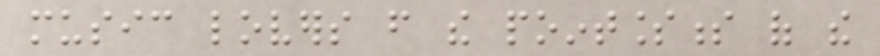music lovers from the pointlessness of the
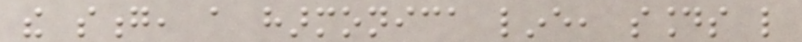the song, a harmonica line, sounds like
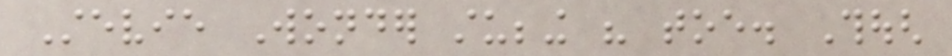Stevie Wonder stubbing his toe. Though
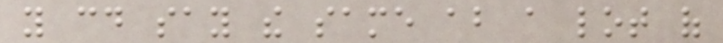you could say the same about a lot of
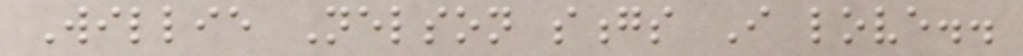Willie Nelson songs I love..
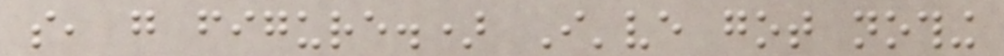so, go figure.) I've got nothing
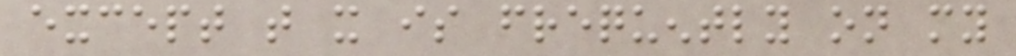except that it is frequently on my
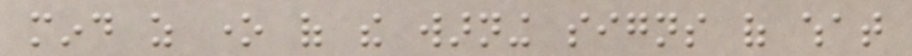mind as one of the warning signs of what
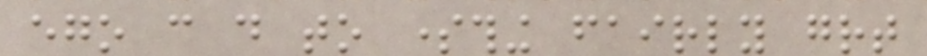ego can do to something fairly great
